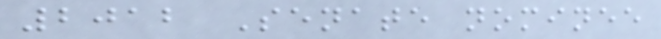2012 Senate nominee
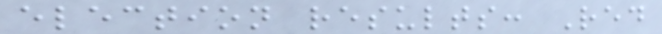election results: Red
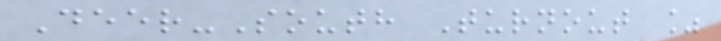Deer-South Turnout %
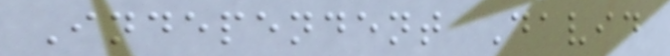Independent David
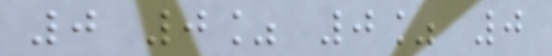0 0% 0% 0
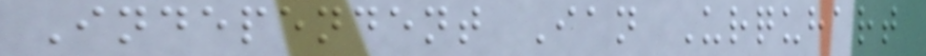Independent Ian Urquhart
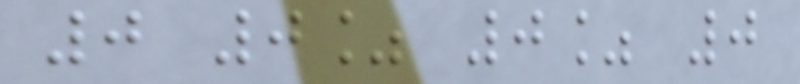0 0% 0% 0
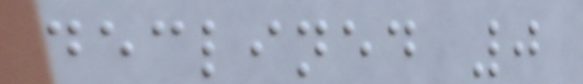declined 0
